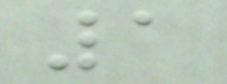1
